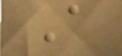A
